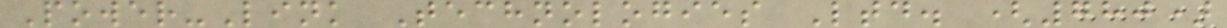Power-Link Technologies Ltd. (780)
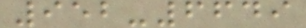952-6649
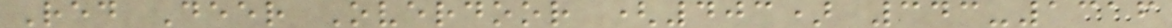Red Deer Overdoor (403) 343-1316
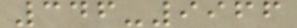346-9966
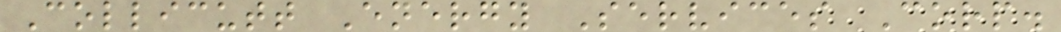Collicutt Energy Services Corp.
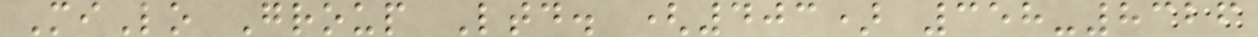MiLo Group Ltd. (403) 358-8326
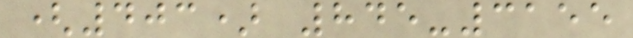(403) 845-3155
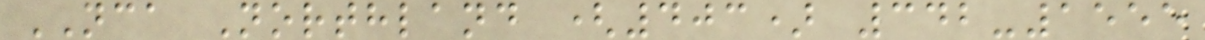NCA Northland (403) 342-1555
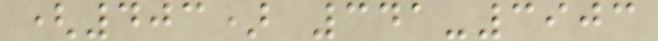(403) 341-3903
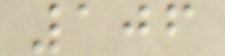106
